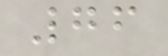76
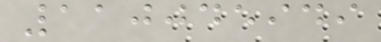110045949
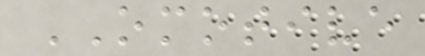OMOTIVE
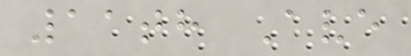11th Ave
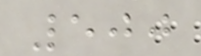500
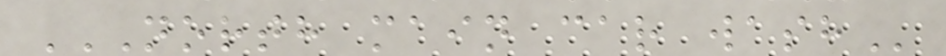NORTH MAIN CAR WASH
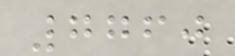7760
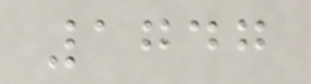1747
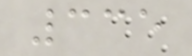335
